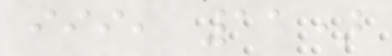iii, 11)
